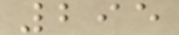295
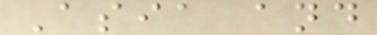Asia and
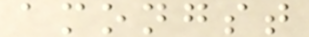amongst
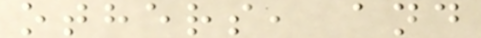others, and
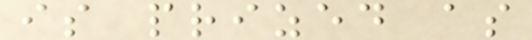is prized as
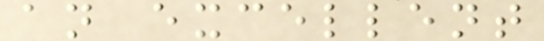an excellent
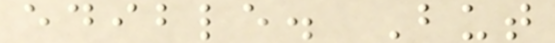edible. But
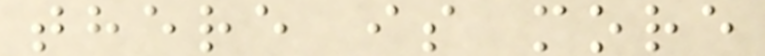there is more
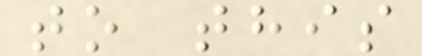to this
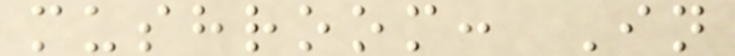mushroom: In
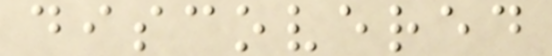discovered
